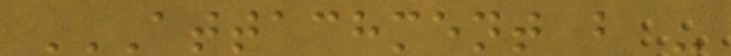ATTACHMENT B -
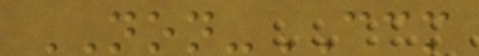NON-CCM
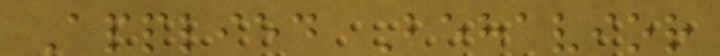Applied Behavior
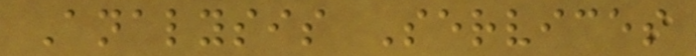Analysis Services
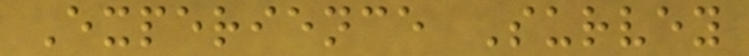Experience Survey
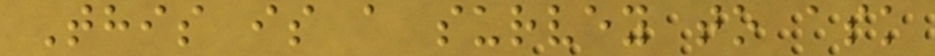This is a survey to ask
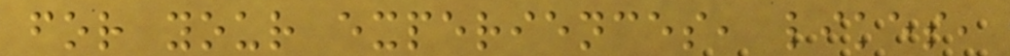for your experiences, likes,
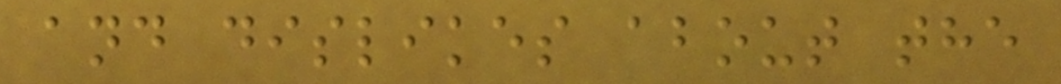and dislikes about the
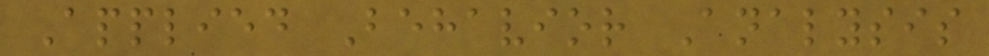Applied Behavior Analysis
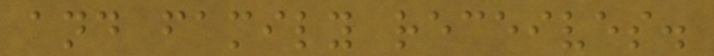and family receives.
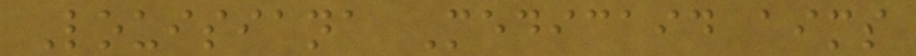Louisiana Medicaid aims
